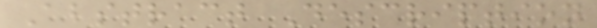Abstract Description
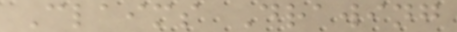Claims Drawing
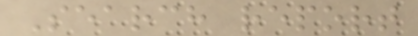Search report
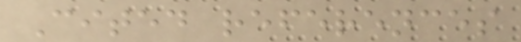Cited references
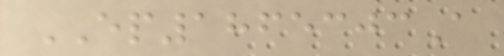EP1865303A
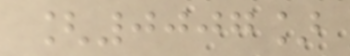[0007]
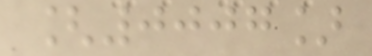[0007]
